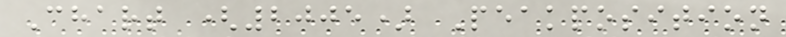Chart (2005) Peakposition
